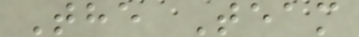The Team
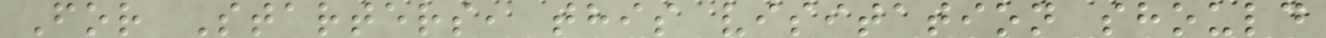For Starters, this visitation should
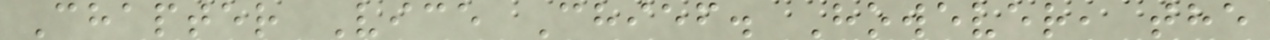Chapter Vice Chief. However, the
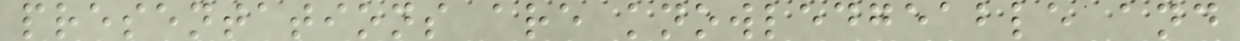presentations are knowledgeable and
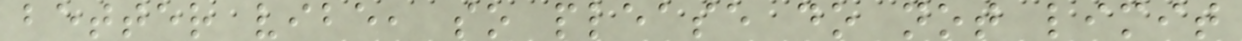better vibe, so please do not limit
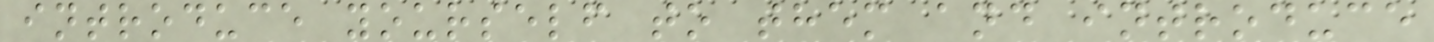introduce yourself to them and introduce
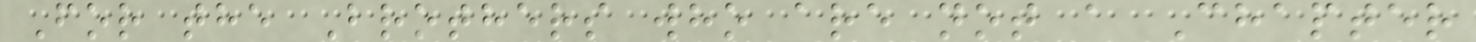For the Brothers who are not a Chapter
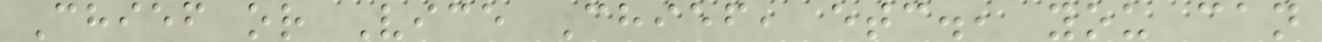Chief or Vice Chief, etc., you can
